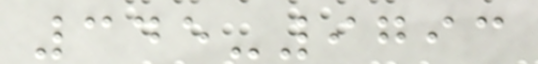345-9793
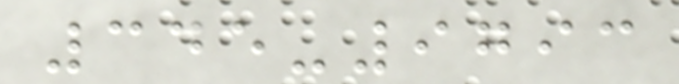345-9793
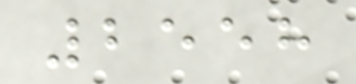2558
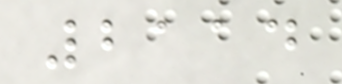2114
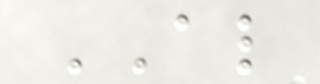AL
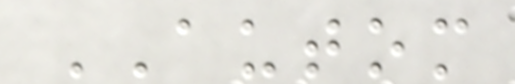AUTOM
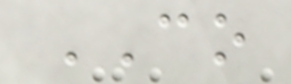CO
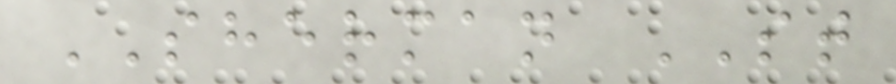SHERMAN ST
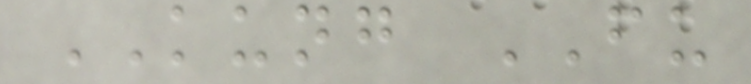KUNG FU
